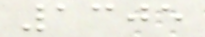1305
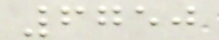6750
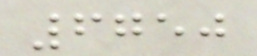6750
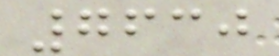7630
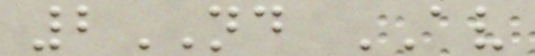2ND AV
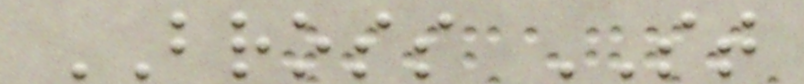BROSS ST
